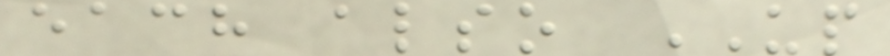each also UP
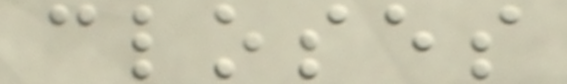closes
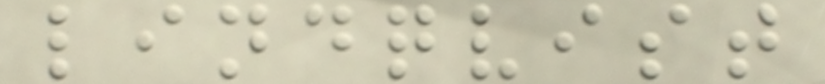lindqvist
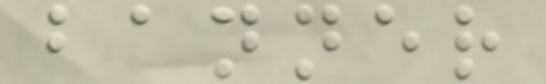banner
